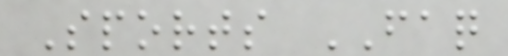Sports FAQ
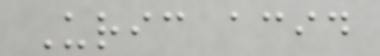Uric acid
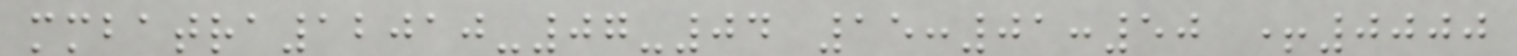mmbatra12010-07-04 15:01:50 +0000
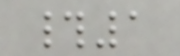#1
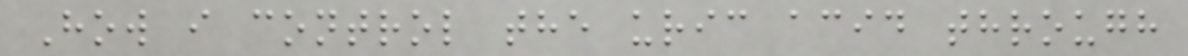How i control the uric acid through
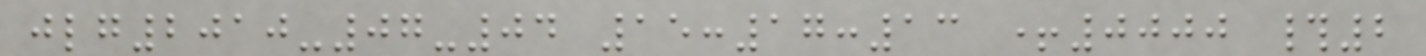jlg2010-07-04 15:17:13 +0000 #2
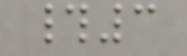#3
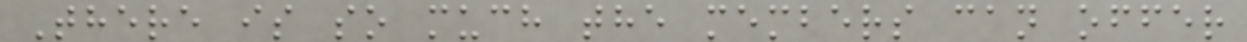There is so much the members can offer
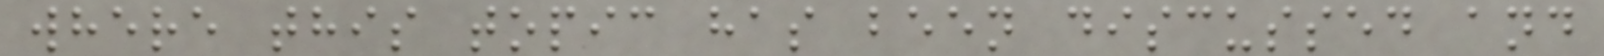where this topic has been discussed and
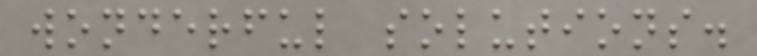wonderful solutions.
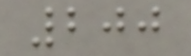200
